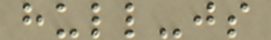hull-js
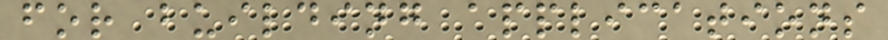for building applications
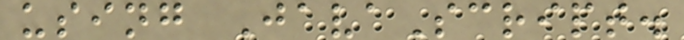using JavaScript.
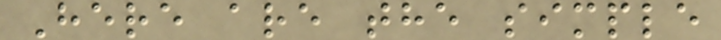Here are the simple
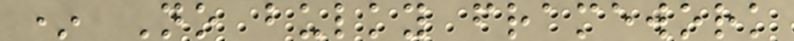* No bulky framework
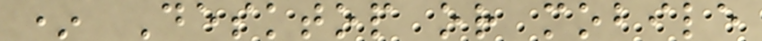* Desktop or mobile
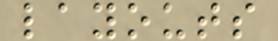layouts
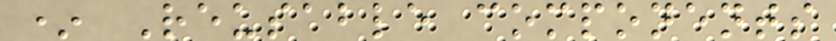* Reusable components
